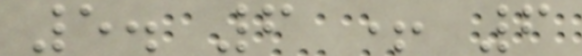5. 6 + 6
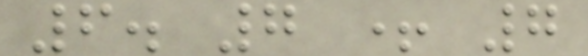6. 7 + 7
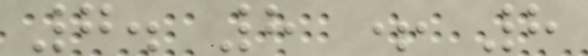7. 8 + 8
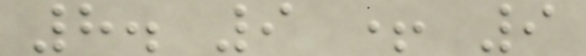8. 9 + 9
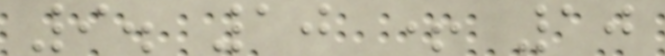9. 10 + 10
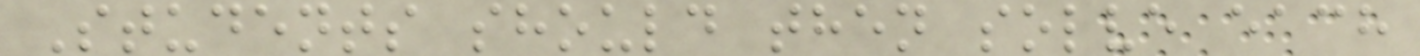Students should then solve each
